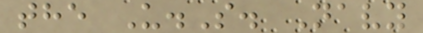the U.S. Navy
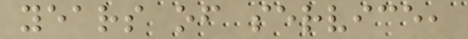years of service,
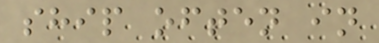ship often in
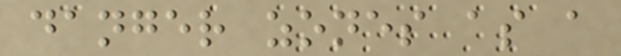danger zones as a
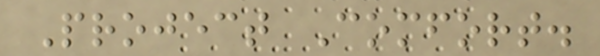Project Comfort.
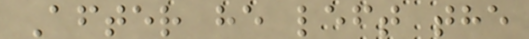After he left the
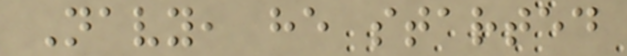Navy, he started
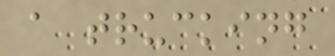a trucking
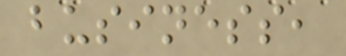business,
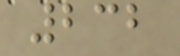232
